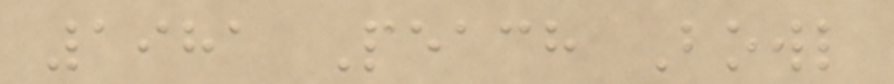1981 Peach Bowl
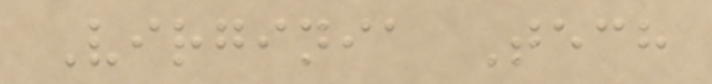Virginia Tech
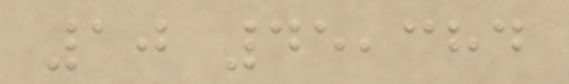10 45,384
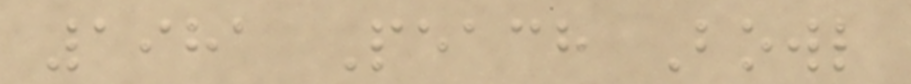1981 Peach Bowl
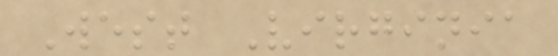West Virginia
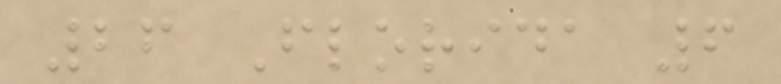26 Florida 6
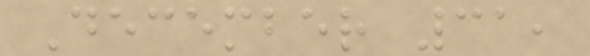December 31,
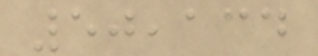50,134
